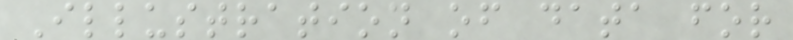Illustration of data for
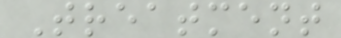Treatment
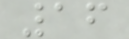16
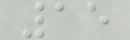15
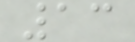13
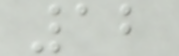12
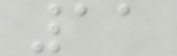11
